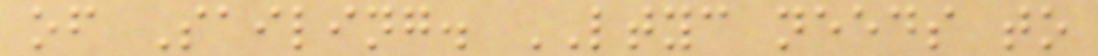of Sailing. LTYC needs to
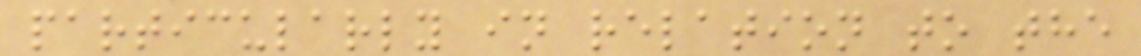particularly in relation to the
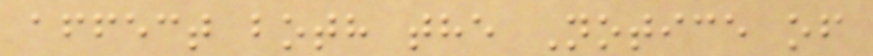affect both the Notice of
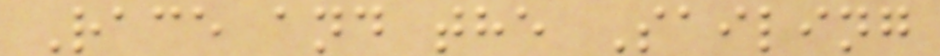Race and the Sailing
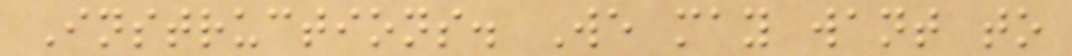Instructions. We may want to
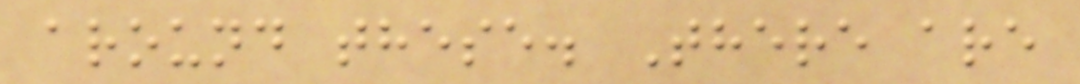around these. There are
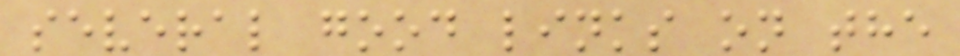several good links on the
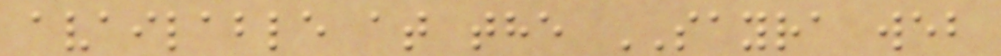available at the SAYRA web
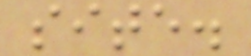site.
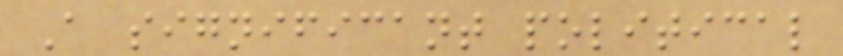A significant political
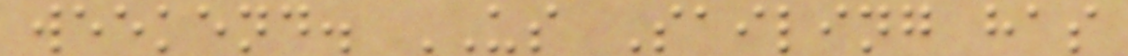weekend. US Sailing has
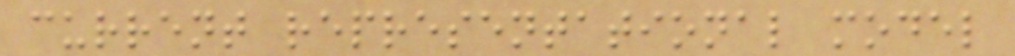current representational model
